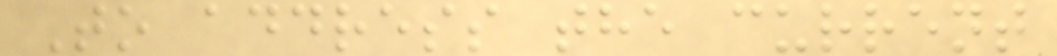To address the current
